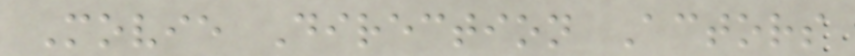Movie Direction Actors
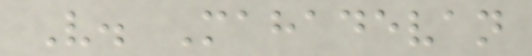V. Mahadevan
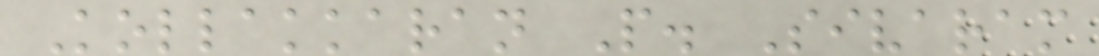Kollakkaran P. Sivaram
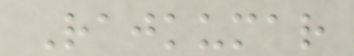Rajkumar
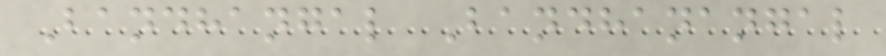Bandhangal Bandhanangal
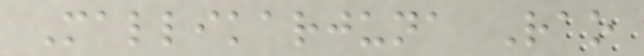Mallikarjuna Rao
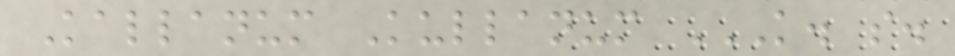Kallanum Kullanum K. S.
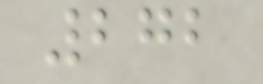272
